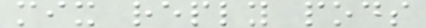mix reply pods
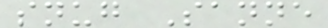snug Sanne
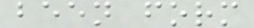been form
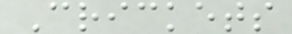Crickets
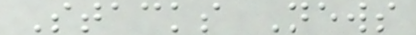Stacks News
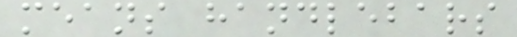means handlebars
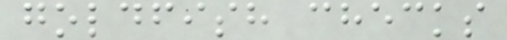goldfish checks
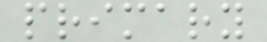primary
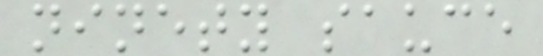ninety sauce
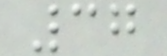37
